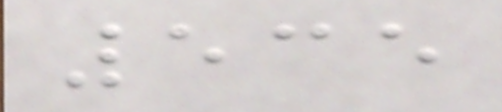535
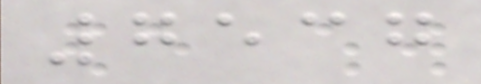7537
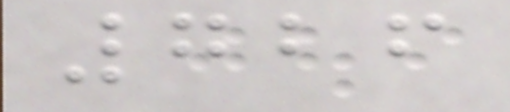726
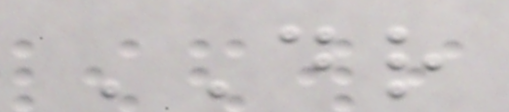DR
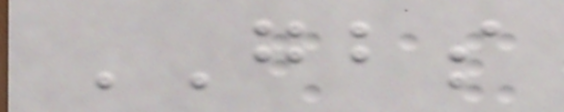GBS
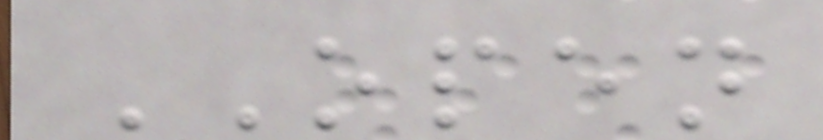OPEN
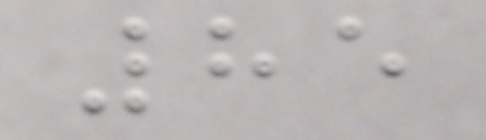85
